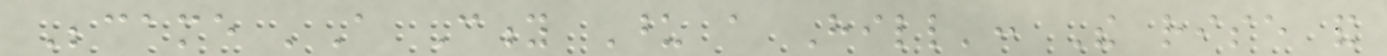Became 'A City Upon a Hill': The rise and
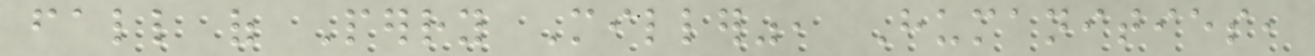fall of Perry Miller", Humanities,
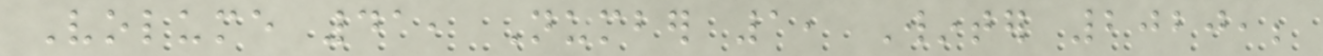Volume 41, Number 1, Winter 2020,;
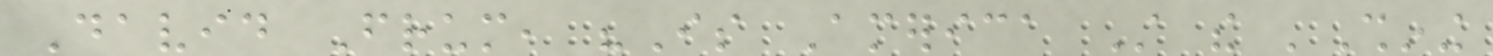David Frum, "Is America Still the 'Shining
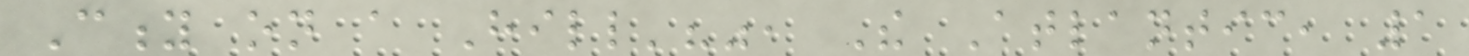City on a Hill'?", The Atlantic, 1
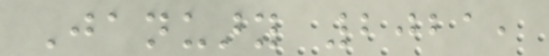January 2021,
